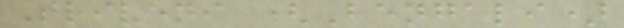Triveni (Bengali)
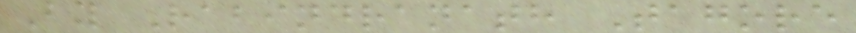By Rabindranath Tagore
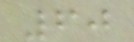60
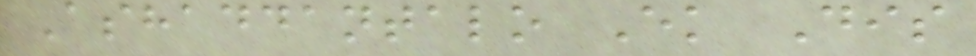Ashaddantalo Ek Dis
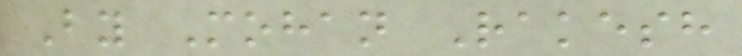By Mohan Rakesh
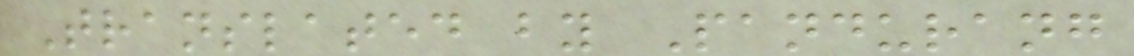Translated by Pandurang
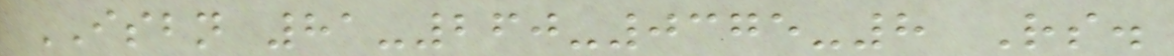ISBN 81-260-0375-8 Rs.
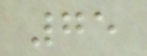75
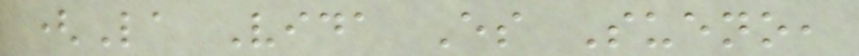(La Vida Es Sueno,
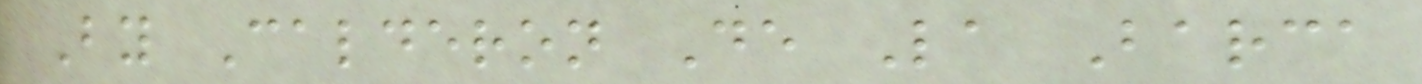By Calderon De La Barca
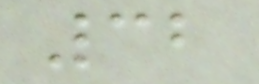32
